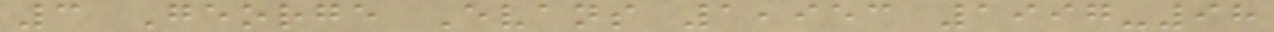3 George Evans 1,953 1997-98
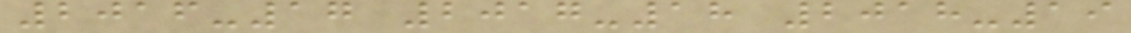2016-17 2017-18 2018-19
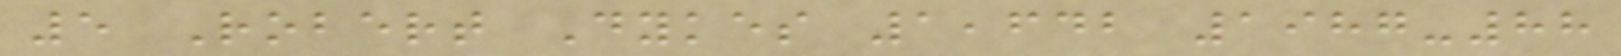5 Robert Dykes 1,642 1987-88
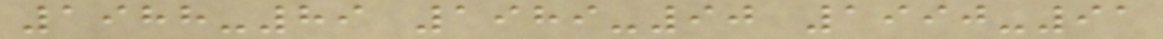1988-89 1989-90 1990-91
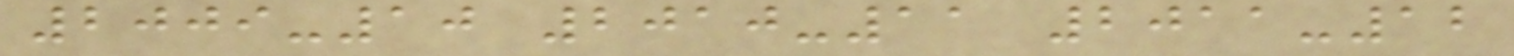2009-10 2010-11 2011-12
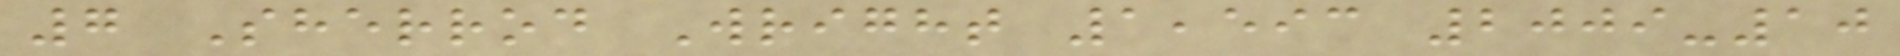7 Sherrod Wright 1,593 2009-10
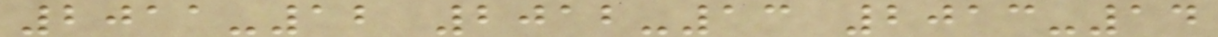2011-12 2012-13 2013-14
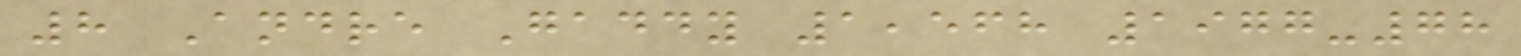8 Andre Gaddy 1,568 1977-78
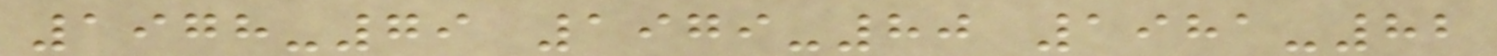1978-79 1979-80 1981-82
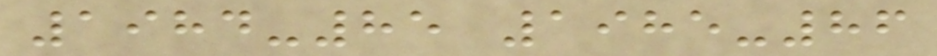1984-85 1985-86
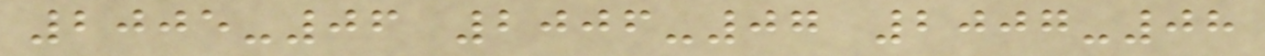2005-06 2006-07 2007-08
